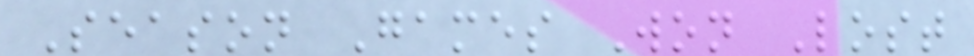Season Games Won Lost
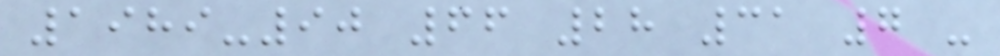1989-90 66 28 31 7 -
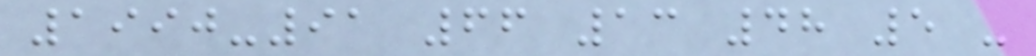1990-91 66 13 48 5 -
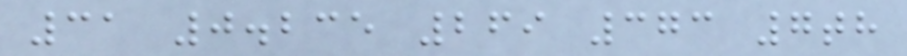31 0.235 269 373 7th
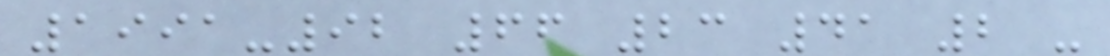1991-92 66 23 41 2 -
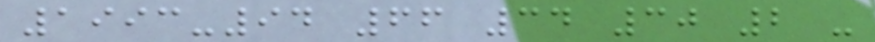1993-94 66 34 30 2 -
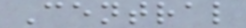Central
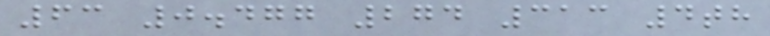63 0.477 274 313 4th
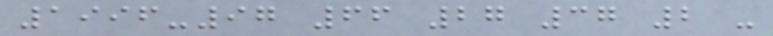1996-97 66 27 37 2 -
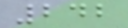242
